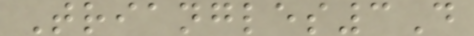Triangles3D
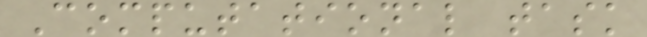Computational task
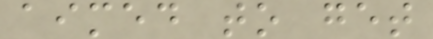aimed to get
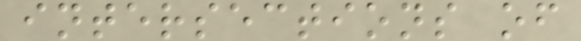intersections of
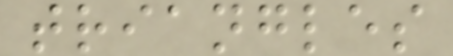triangles
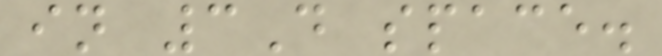in 3D space.
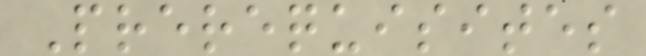Prerequisites
